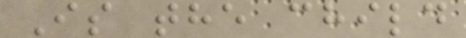Is the child
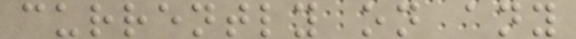currently on any
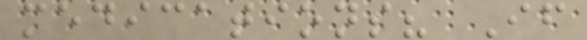medications? If
